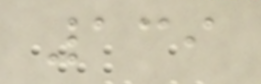139
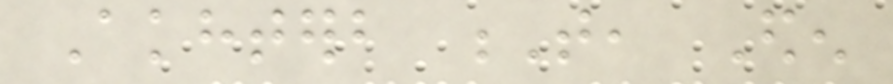Akhterb T, Eden
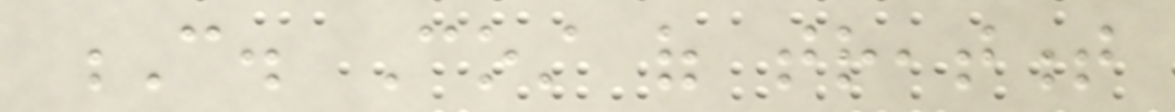C. Cost of treatment
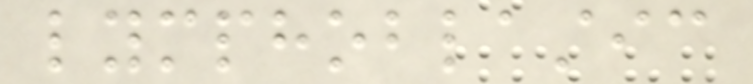lymphoblastic
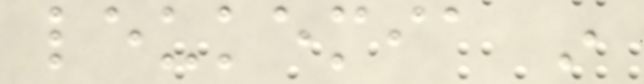leukemia in
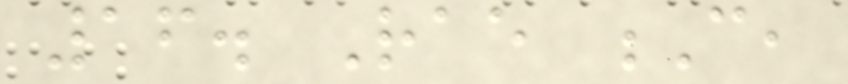16. Rae C,
